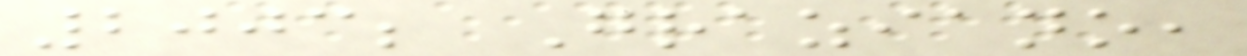2003; Graziano,
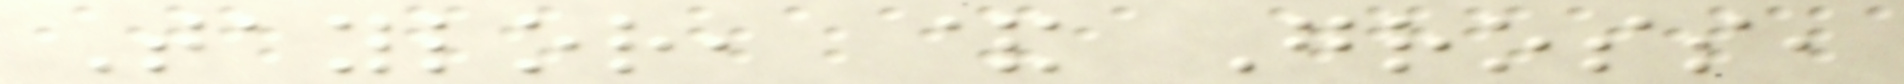Taylor, & Gross,
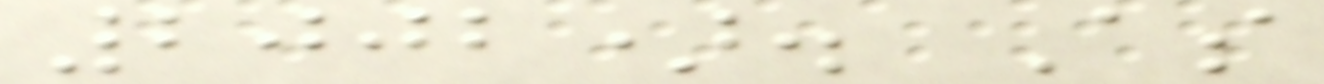2002). As
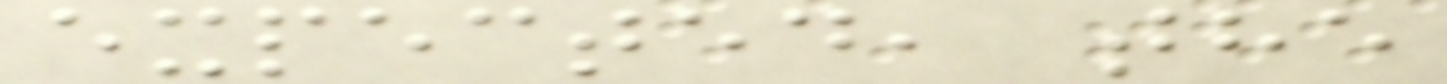expected, the
